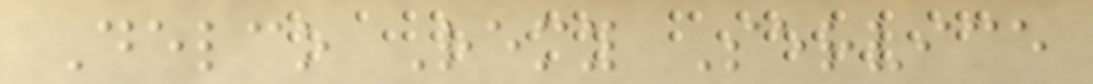Delco Remy Service
